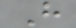H
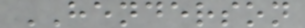HENDERSON
